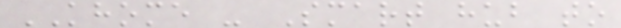KHOME - Smart hub to
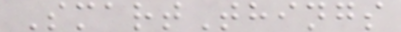SmartThings
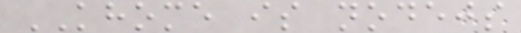KHOME is nodejs
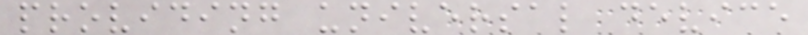providing universal device
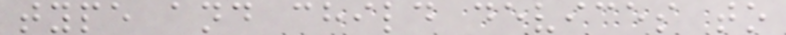type and child devices to
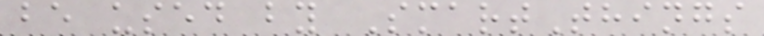be used by SmartThings
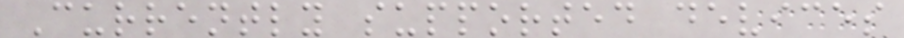Currently supported devices
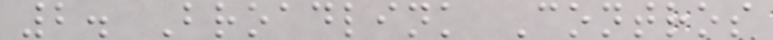2. Broadlink Contros
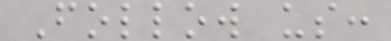Follow us:
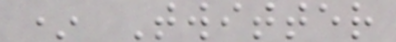* Twitter
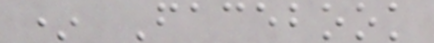* Facebook
